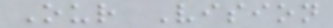Our Vision
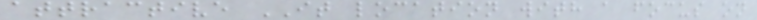attractive IT location with a focus on
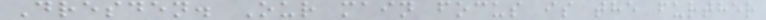Dresden. Our main focus is the further
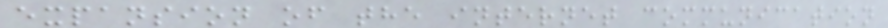expansion of the internet communication
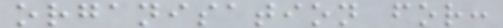organisation for:
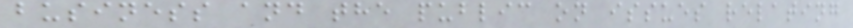business and the public on issues relating
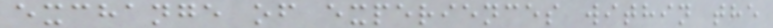exchange of experiences within the
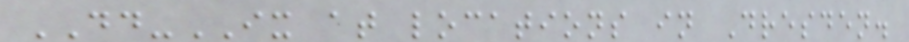DD-IX at locations in Dresden.
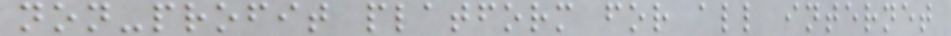non-profit platform for all internet
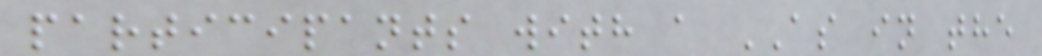participants with a AS in the
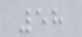58
